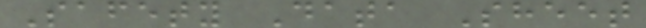Safety Data Sheet
